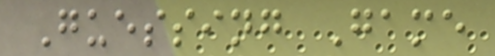Guessing Game
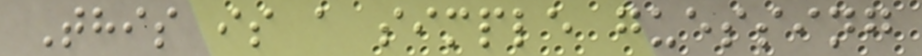This is a simple guessing
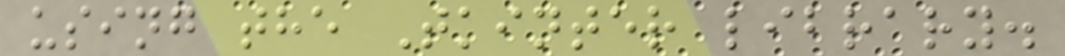using the Tkinter library.
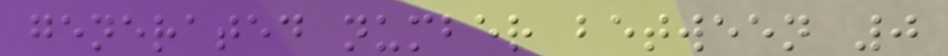generated number between 0
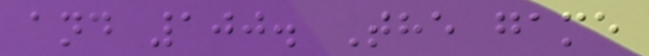and 100. The game
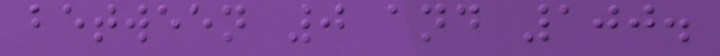between 0 and 100.
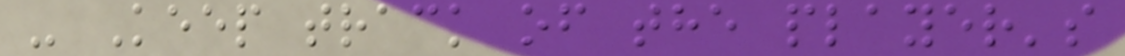- Keep track of the player's
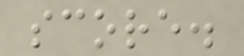score.
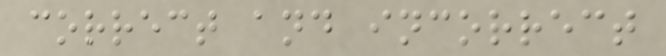correct and incorrect
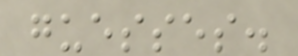guesses.
